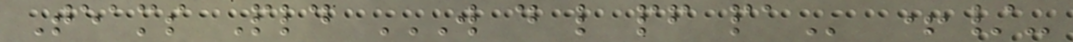Teams Pld W D L PF PA +/-
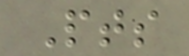Pts
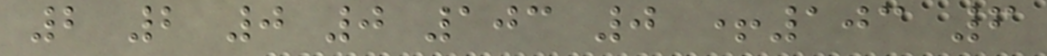2 2 0 0 103 0 +103 6
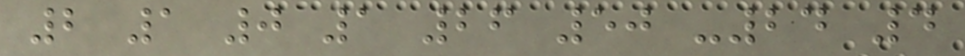2 1 0 1 26 50 -24 4
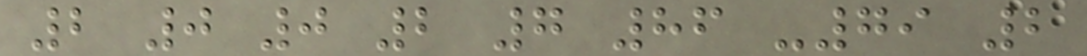2 0 0 2 7 86 -79 2
